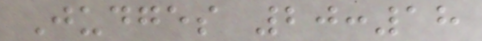Judges 20:18
